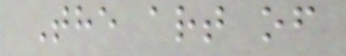The art of
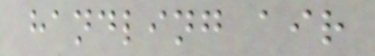handling air
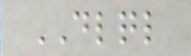DLQL
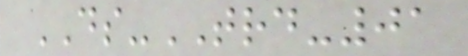DS-TRD-01
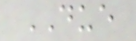DUE
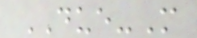DUE-M
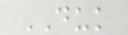DUK
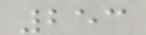253
